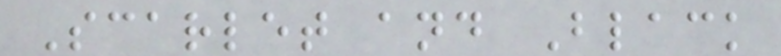Scarlet and Black
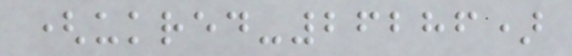(ukred-26286)
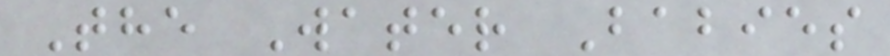The Water Babies
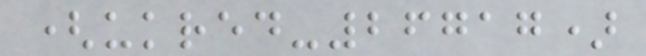(ukred-26717)
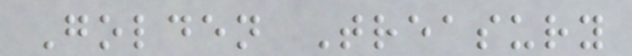Golden Treasury
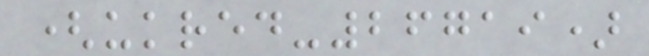(ukred-26719)
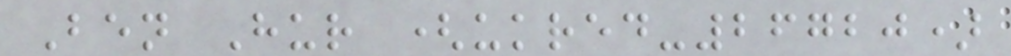Ben Hur (ukred-26720)
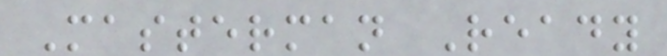Masterman Ready
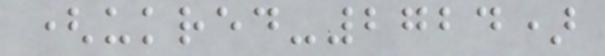(ukred-2724)
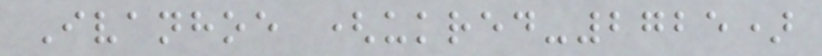Ivanhoe (ukred-2725)
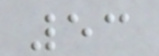53
